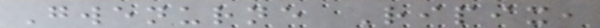Gwenurne Ripix,
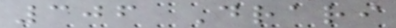306 Drari
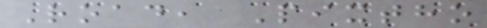Road, Pixtho
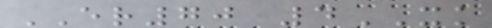ER70 4XK
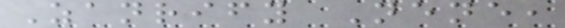Zanrify Nene,
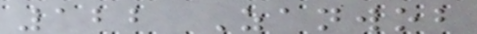122 Zanwob
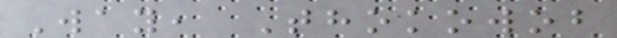Way, Thokowob
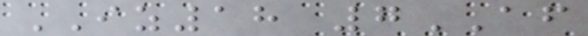IZ18 7AF
